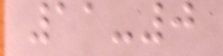11-0
